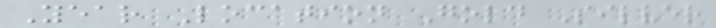Year Location Gold Silver
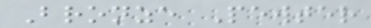Bronze Pewter
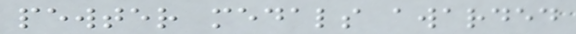pewter medals awarded
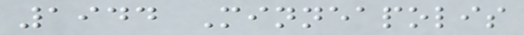1944 Minneapolis
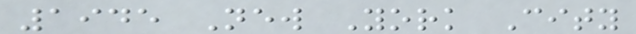1945 New York City
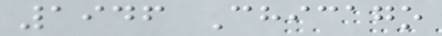1946 Chicago
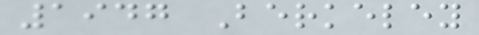1947 Berkeley
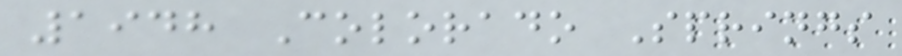1948 Colorado Springs
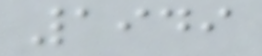1949
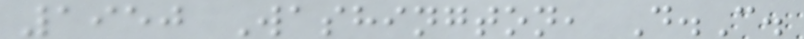1950 Washington, D.C.
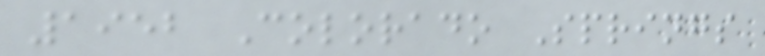1952 Colorado Springs
